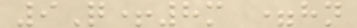9Q+8m =hn
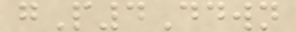gP4Ddwn
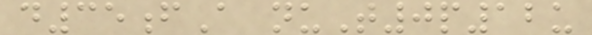d35fA nuT0p12u
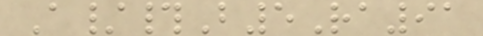A/#B5Ra91
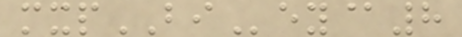mxpBIey@8
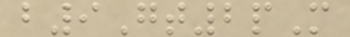b9Gt2pM
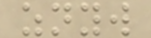znyw
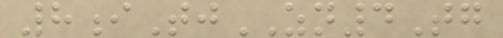8iTjZN4Tg
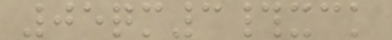05qm3#xck
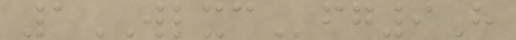1WLXCfg9H
